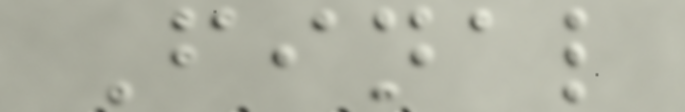Final
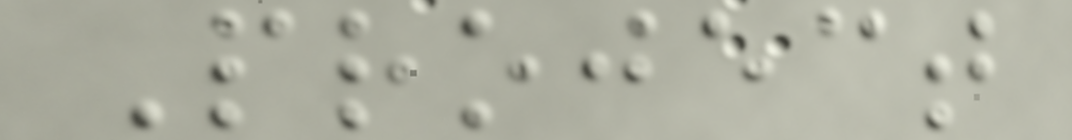Project
